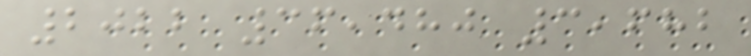2022 36,480 3,682
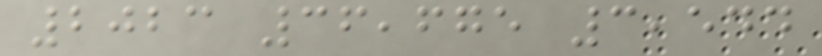2023 36,675 3,544
